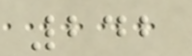242
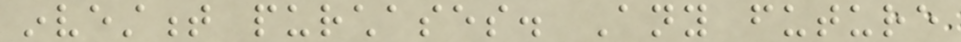investment purchases. Any future
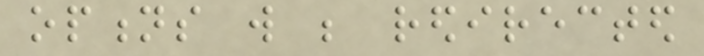options will be redirected
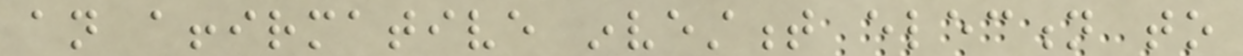an affirmative investment election to
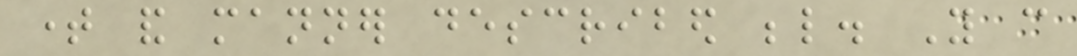time and manner described below. You can
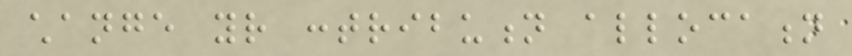change your contribution allocation
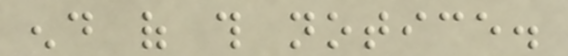end of this notice.
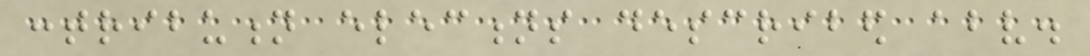contribution elections described above.
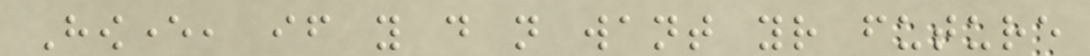However, if you do not want your future
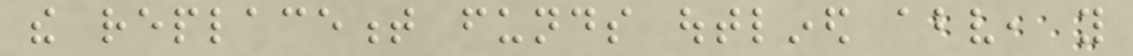the replacement funds outlined above, you
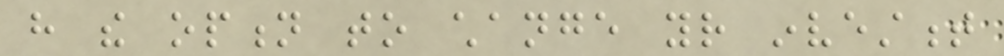have the option to change your investment
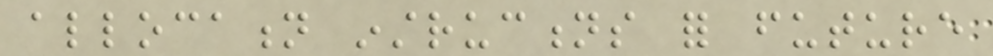allocation instructions for future
